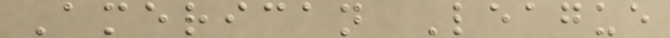American League
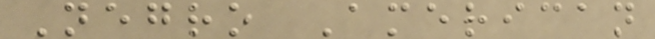Negro American
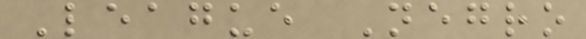League Negro
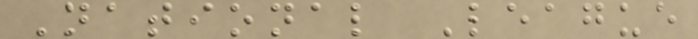National League
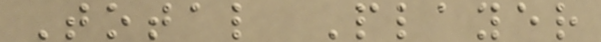Total Player
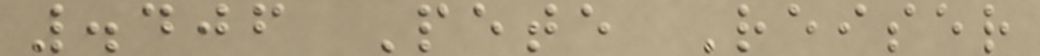.406 Pete Reiser
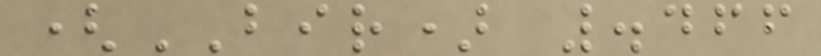(BIR) .466
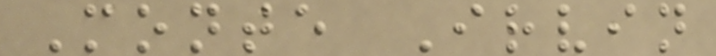Monte Irvin
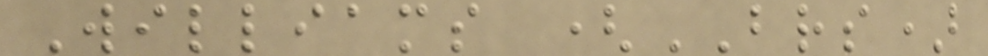Williams (BRS)
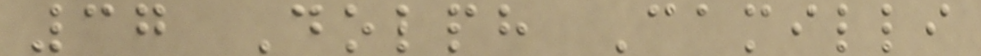37 Dolph Camilli
